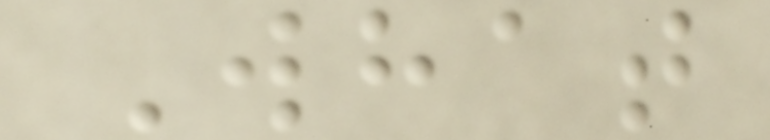What
